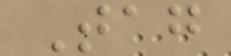Tag
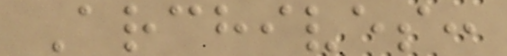Archives:
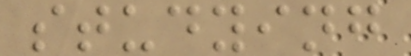studying
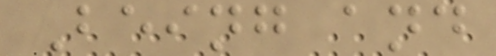Being and
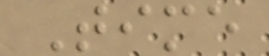Time
